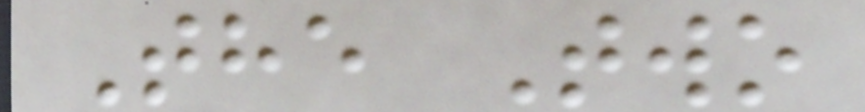The Two
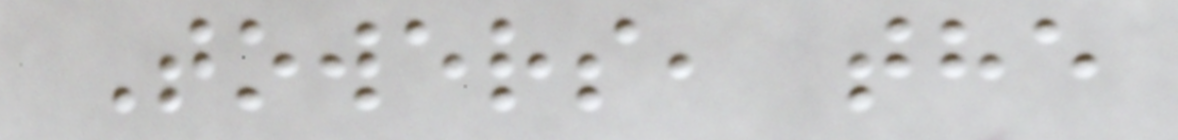Towers, the
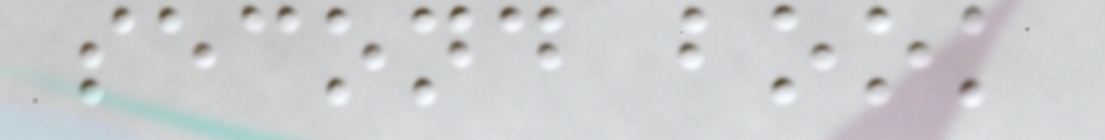second book
